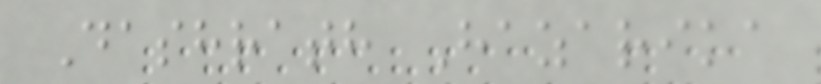Dashrath Hazarika
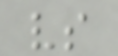vs
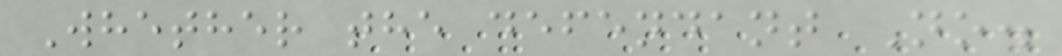Whether the defendant No.
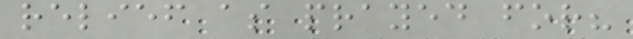relief as prayed for?
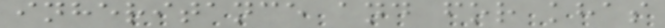inheritance and for khas
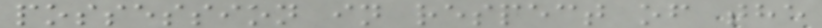possession in respect of the
